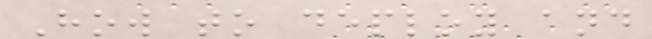How to deploy and
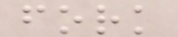fork
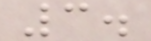3.
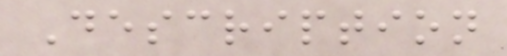Description
